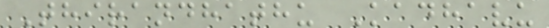Thirandhathu Kadhavu
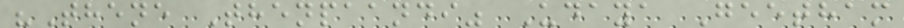"Thene Thenpaandi" Udaya Geetham
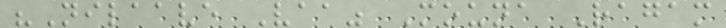"Nilaave Vaa" Mouna Ragam
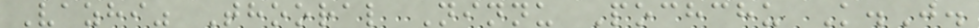Vazhi" Thooral Ninnu Pochchu K.J.
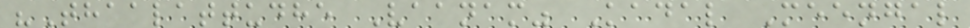"Thaalattudhe Vaanam" Kadal Meengal
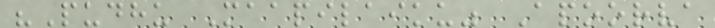"Pudhu Maapilaiku" Apoorva
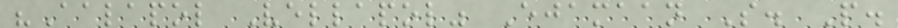"Aalapol Vellapol" Ejamaan S. P.
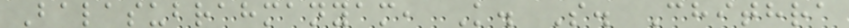Balasubrahmanyam, K. S. Chithra
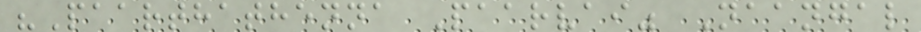"Paarthathenna Paarvai" Naangal
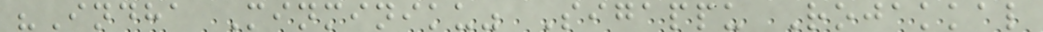"Indha Minminiku" Sigappu Rojakkal
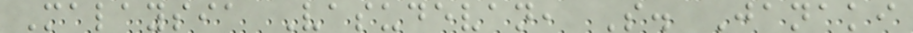Malaysia Vasudevan, S. Janaki
